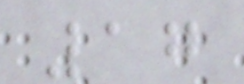17
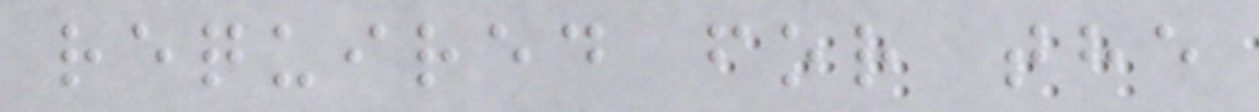required for the
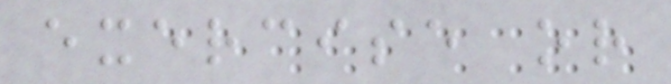exercise or
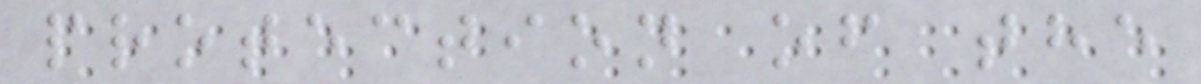protection of the
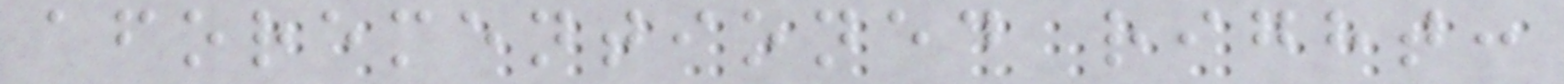aforementioned right:
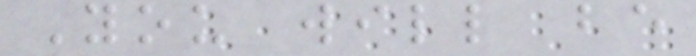You will be
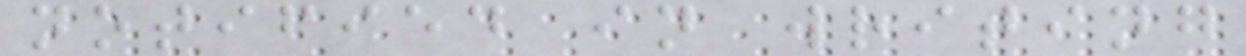notified in writing
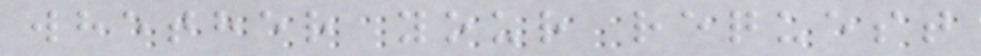whether your request
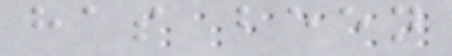has been
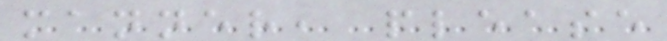manner, please
